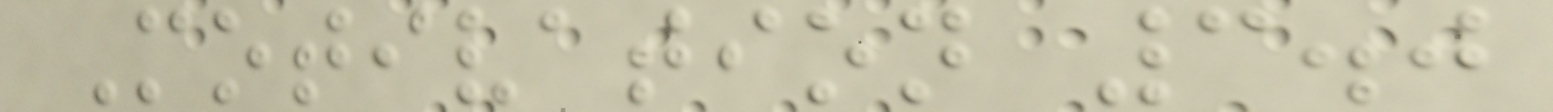Motivation 3.0
